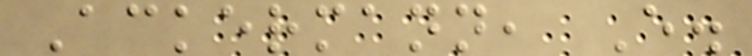Ackermann, E.
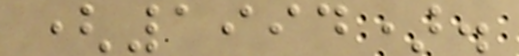(1994).
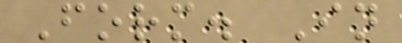Form. In
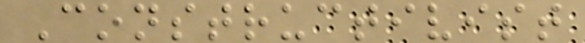Constructivist
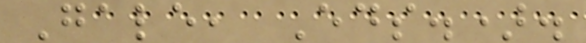Gale, Eds.).
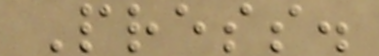Press.
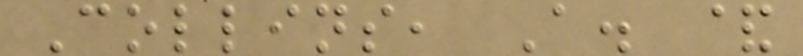Collins, A. &
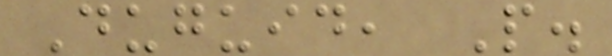Duguid, P.
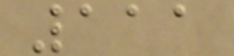111
